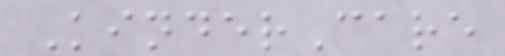KinderCare
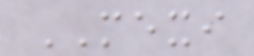MEXI
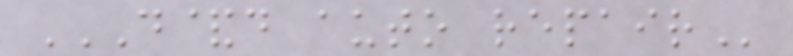D&D AUTO REPAIR
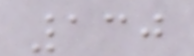130
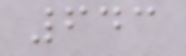643
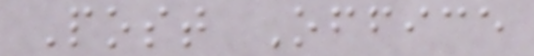Post Office
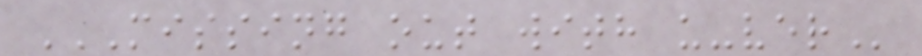MISSING OUT WITH U-VER
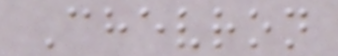Chevron
